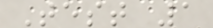Test 1
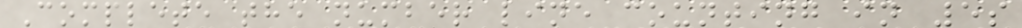Complete the number line counting in 5s
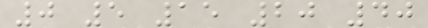0 5 15 20 40
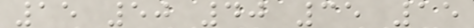15 50 40 35 15
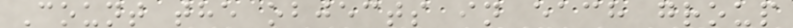Count the objects in each group
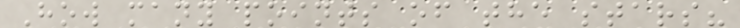How many points of the stars?
